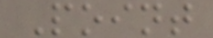Point
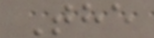The
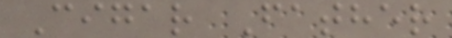Cigar Father
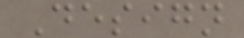Design
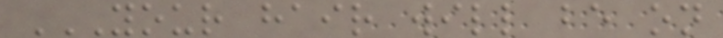YOUR HAIR WILL BE ON
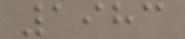1983
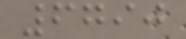6790
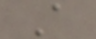A
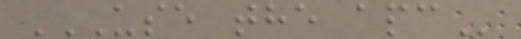USE THE APC
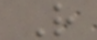R
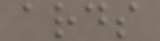ards
